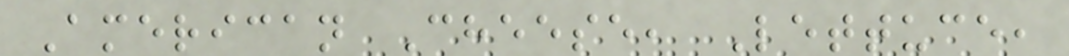American Cheese, Lettuce,
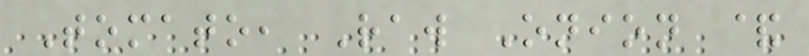Tomato, Raw Onion &
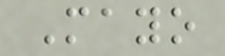Mayo
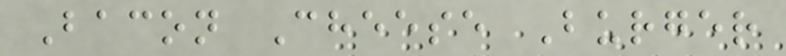Bacon Cheese Burger
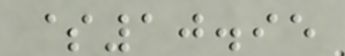$10.95
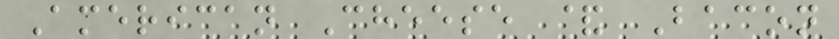American Cheese & Bacon
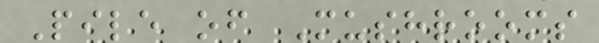Pile of Mushrooms
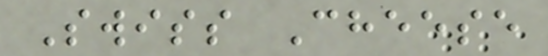Swiss Cheese
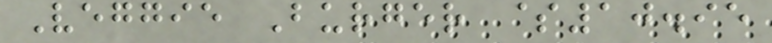Veggie Burger $10.95
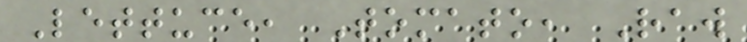Lettuce, Tomato, Raw
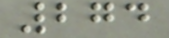274
